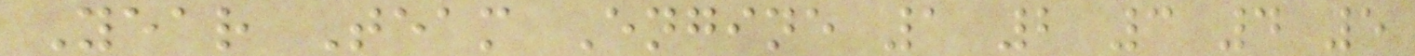Year Team Engine 1 2 3 4 5
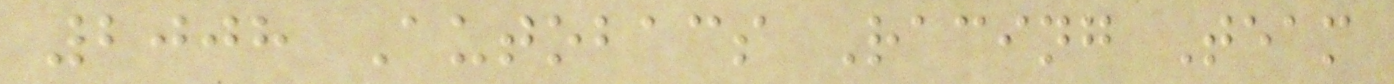2008 Autobacs Racing Team
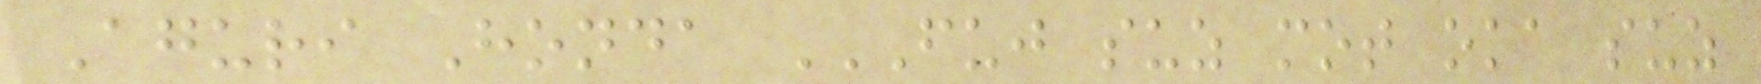Aguri Honda FUJ SUZ MOT OKA SUZ
